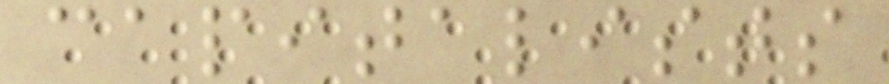capitalists
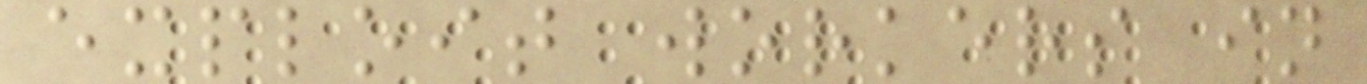exploit workers in
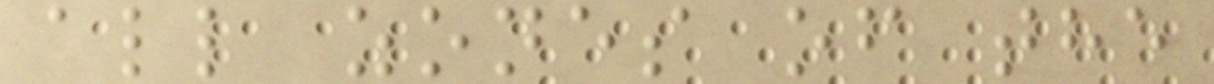all zones of the
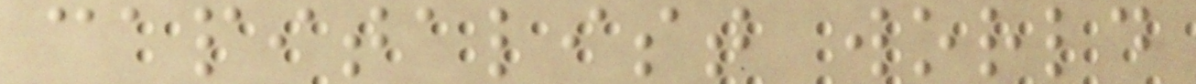capitalist world
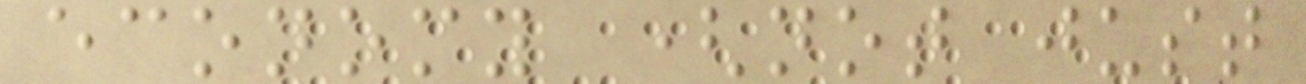economy (not just
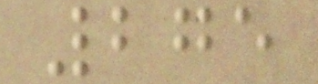275
